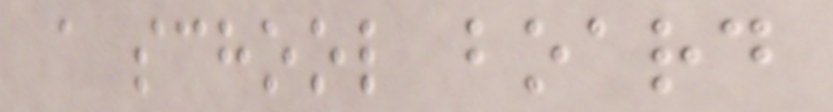a school board
